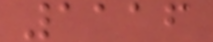1116
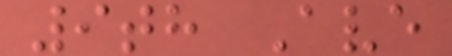9th Ave
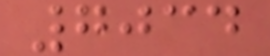7034
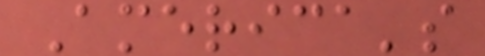America's
